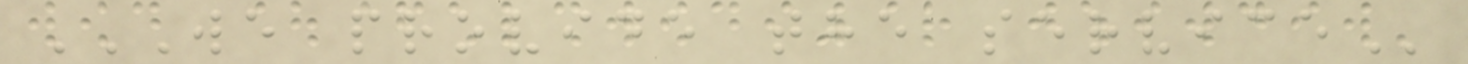WE PROVIDE THE SERVICE
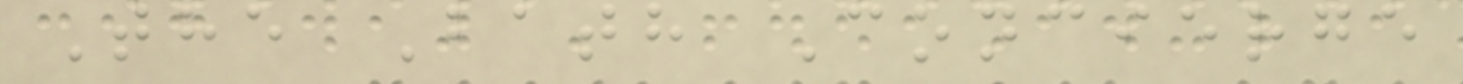The Bath Concierge
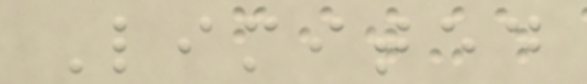Limited
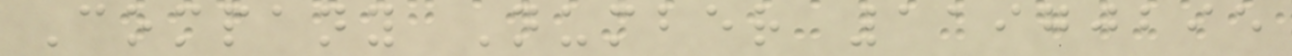Company Number 11970295
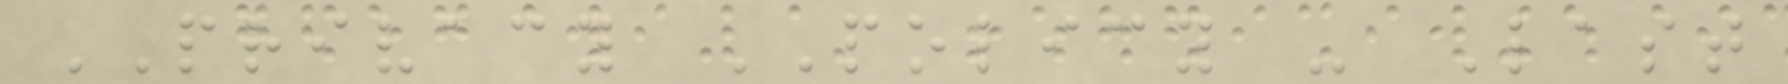PRIVACY POLICY - Last
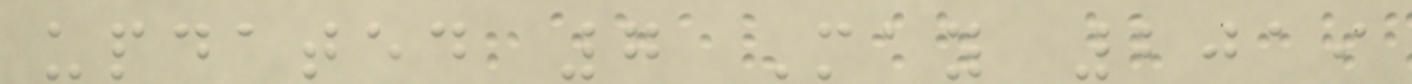updated 7 May 2019
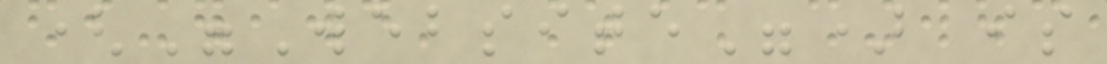("Website") is
